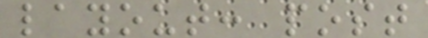layout: post
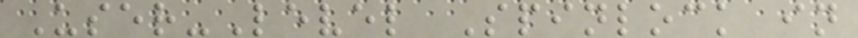User-Level Spinlock in
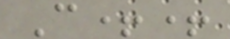C++
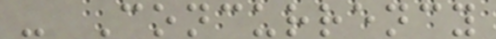- Concurrency
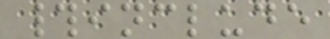#include
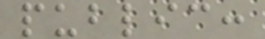public:
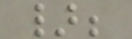};
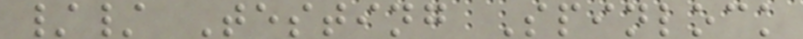// Testing Spinlock
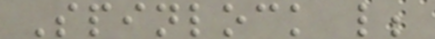Spinlock l;
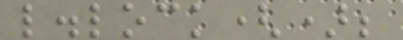l.lock();
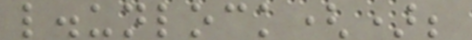l.unlock();
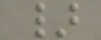}
